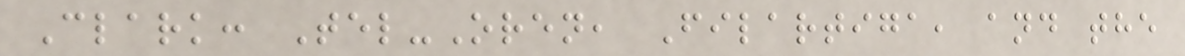Clark: Tel-Oren, Filartiga, and the
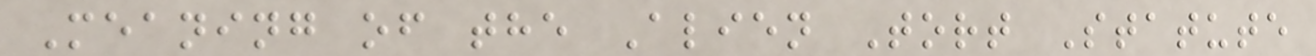Meaning of the Alien Tort Statute
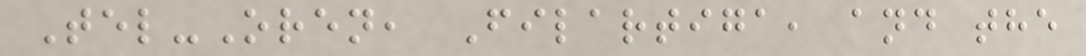Tel-Oren, Filartiga, and the
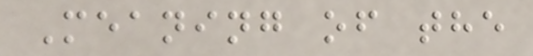Meaning of the
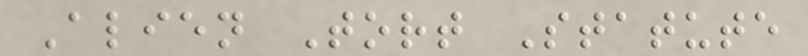Alien Tort Statute
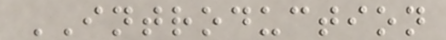INTRODUCTION
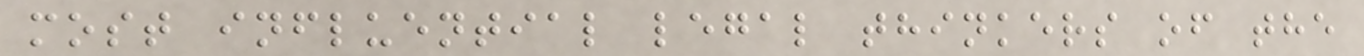most influential legal thinkers of the
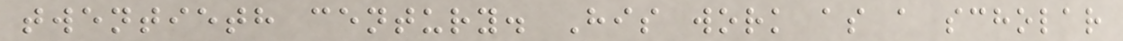twentieth century. His work as a scholar
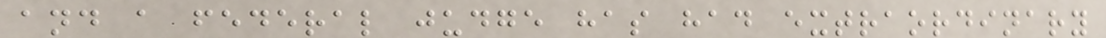and a federal judge has had extraordinary
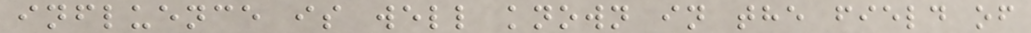influence is well known in the field of
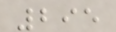295
